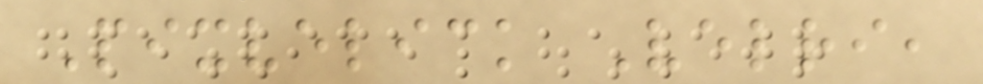Pixvelick Velri,
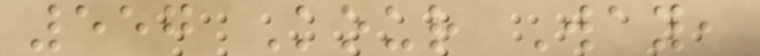557 Kour Way,
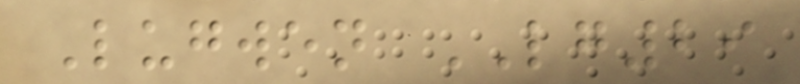Lugwen LG29
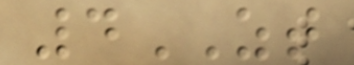4ZT
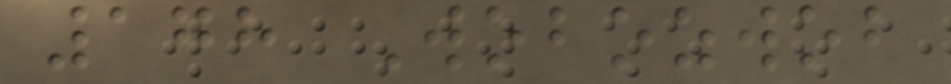178 Wobozwob
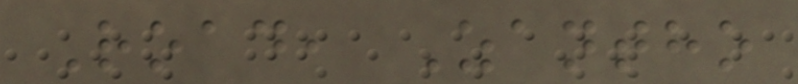Road, Zantho
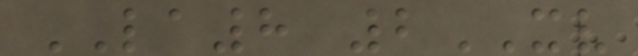LA8 2XV
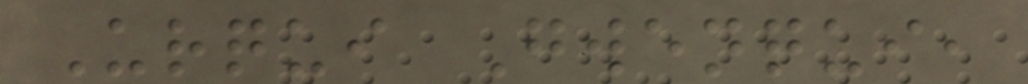Urqui Gwenqui,
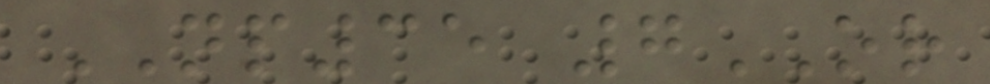NP35 7OR
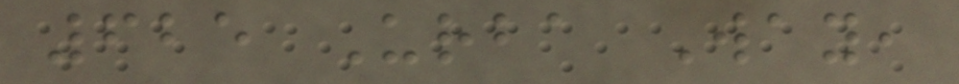625 Urba Way,
